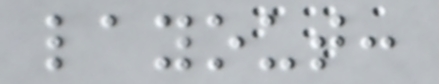layout:
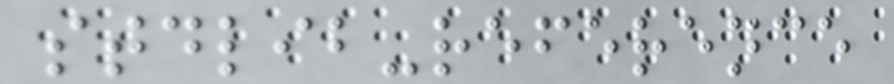stdlib-reference
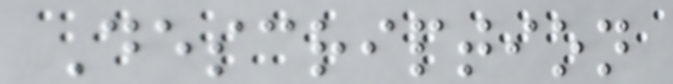Description
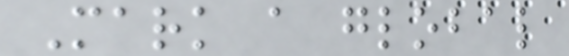Mark a global
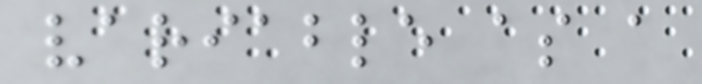variable as a
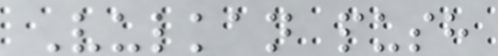Vulkan push
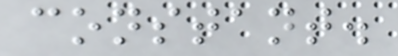constant.
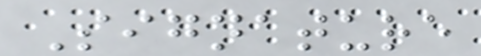Signature
